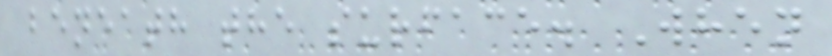beneath the surface. When
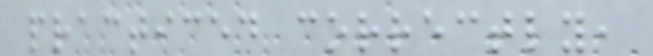practiced correctly,
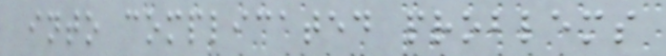into complicated problems
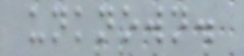unknown.
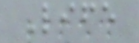Life
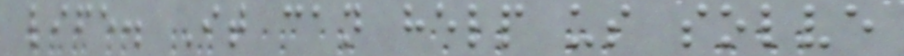life. It can help us solve
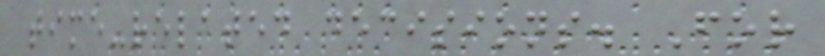time-related decisions. For
